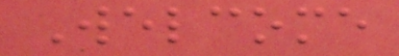Welcome
